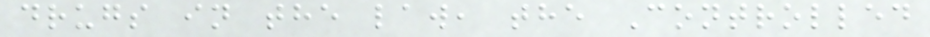drugs in the law, the Controlled
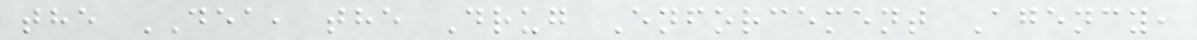the DEA, the Drug Enforcement Agency,
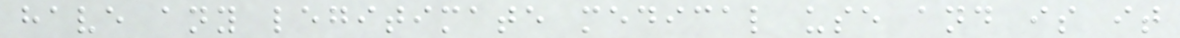have any legitimate medical use and is it
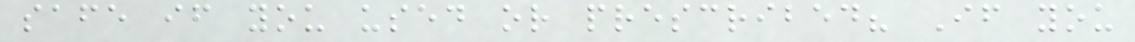safe if you used or prescribed? If you
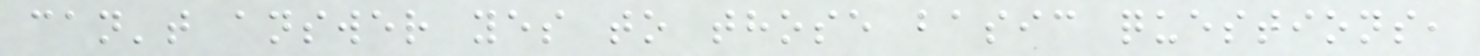can't answer yes to those basic questions,
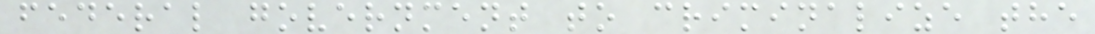federal government to criminalize the
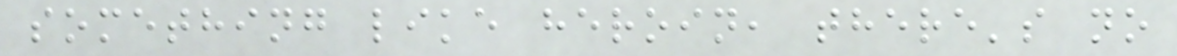something like heroin, there's no
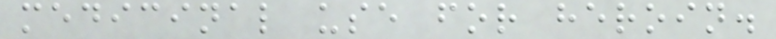medicinal use for heroin.
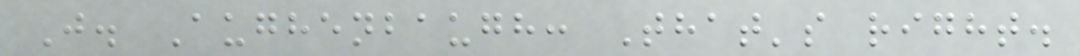J. Aughenbaugh: That's right.
